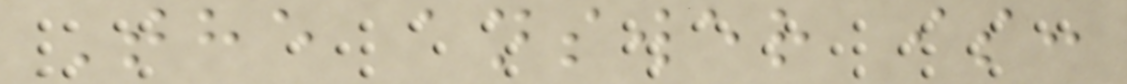The answer is:
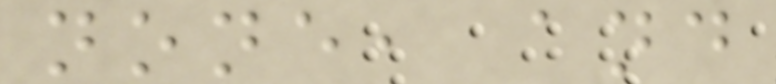none, and
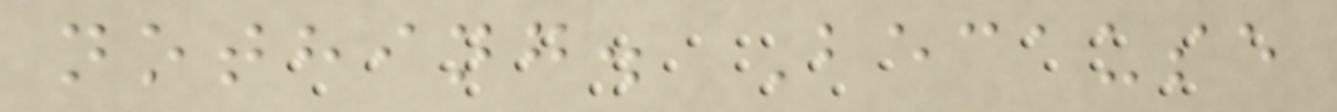nothing. Because
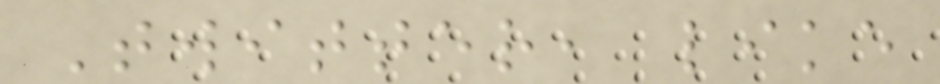Twitter, like
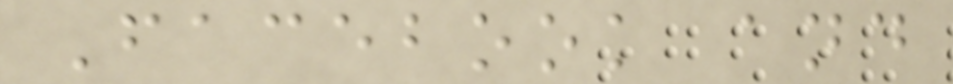Facebook and
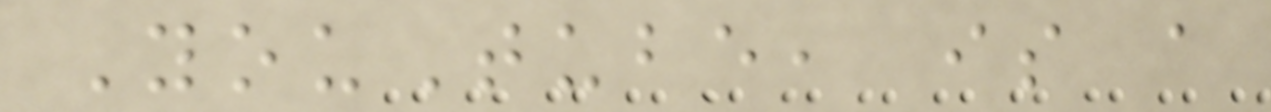YouTube, is a
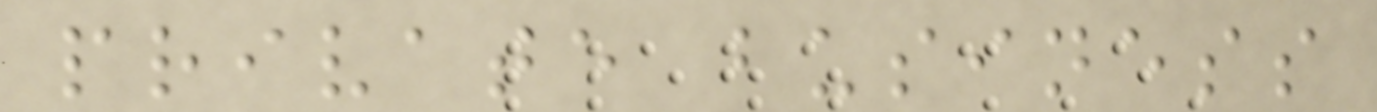private business
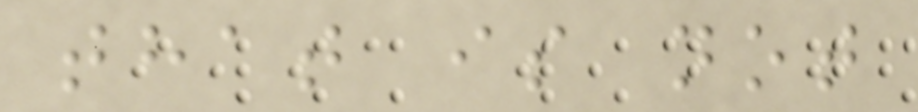that is not
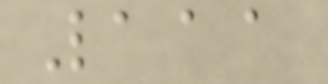111
